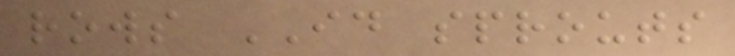rows ID sprouts
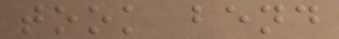took bend
